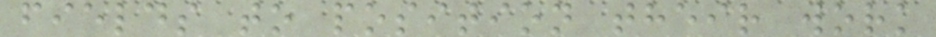fields to position their work
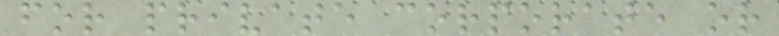for private corporate or
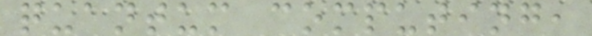quantum computing,
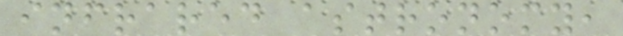infrared astronomy,
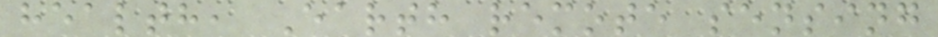health, Earth remote sensing
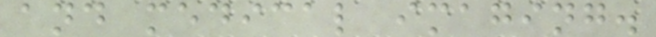and medical imaging.
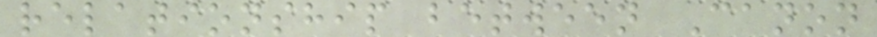relationship between Canon
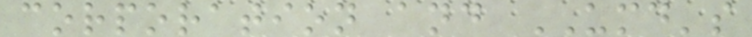corporation and UMD's
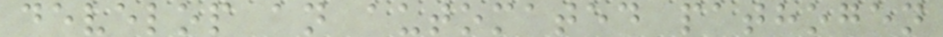develop an automated pathogen
